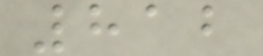812
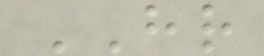HR
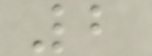2
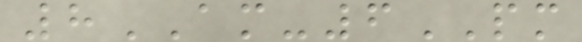8AM-6PM
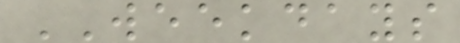WEEKDAYS
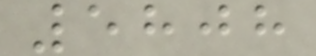5808
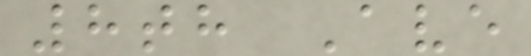8th Ave
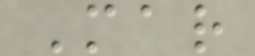Mar
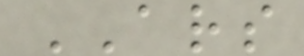ARS
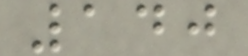140
